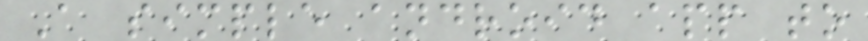A simple android app to
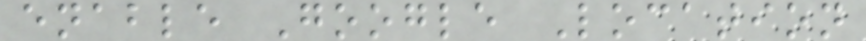enable Google Location
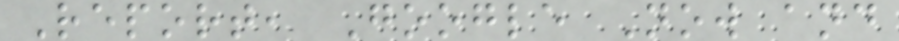Report, Google Now and
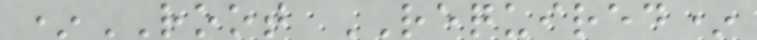*ROOT REQUIRED*
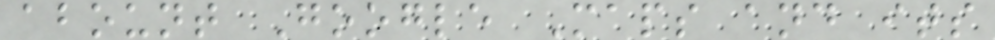abount Google Maps and its
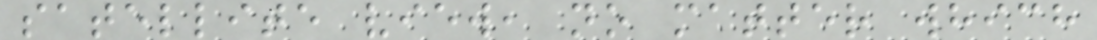satellite view, no matter which
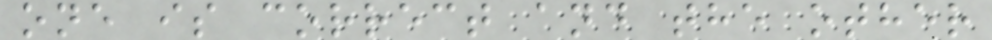one is correct and the other
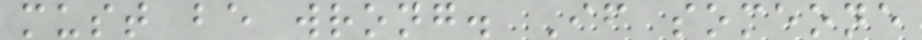must be wrong. If someone
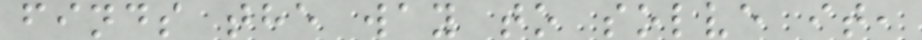finds the way to solve it,
